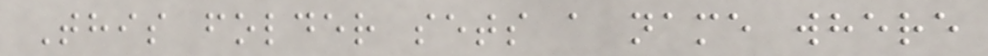This folder sets a name where
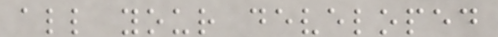all your developed
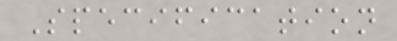Specification
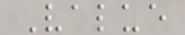Value
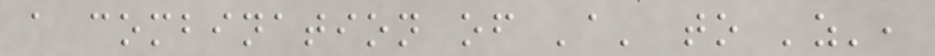a combination of 'a' to 'z',
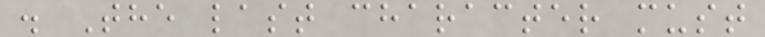. The last character must
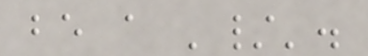be a '/'.
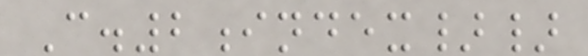C.2index}}
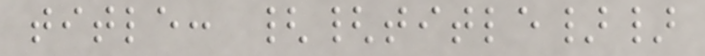title: {{title}}
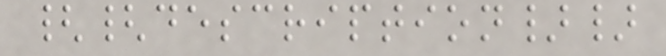{{description}}
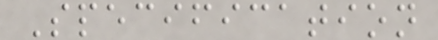Specification
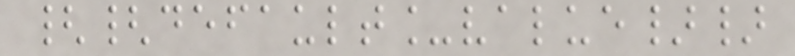{{default_value}}
